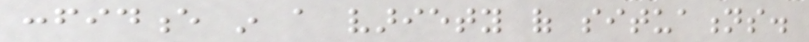confidence in a variety of situations.
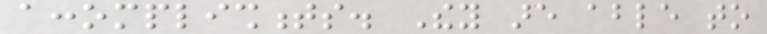accomplishments. They are able to
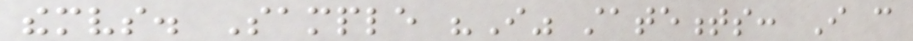themselves. Sample "I" statements: I can
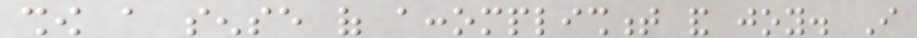show a sense of accomplishment and joy. I
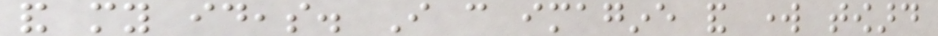and my ideas. I can imagine and work toward
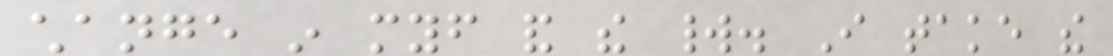change in myself and the world. I take the
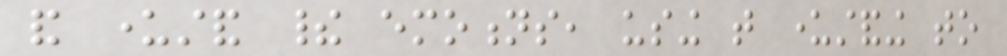and understand their emotions, using that understanding to
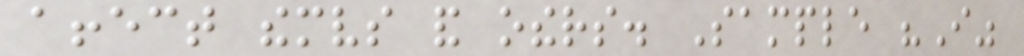affect themselves and others. Sample "I"
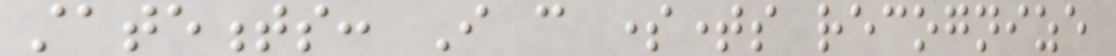statements: I can sometimes recognize
